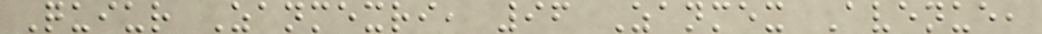Quiur Zanmexri, 96 Zanmex Avenue,
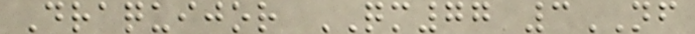Draquijor QM77 3NF
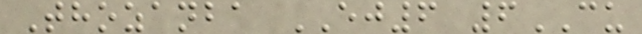Thozanba EJ6 6CU
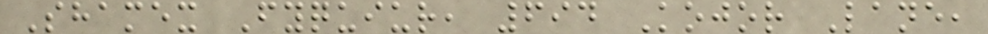Shamex Fyquiur, 694 Kojor Lane,
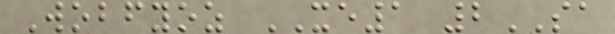Wobfyoz XE1 2SA
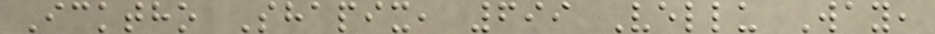Icktho Shapix, 699 Vellu Way,
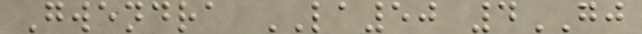Gwendra LA50 4GJ
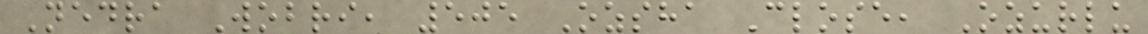Nedra Wobri, 505 Ozsha Close, Ozurlu
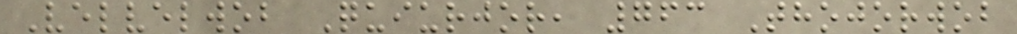Velvelwob Quiurjor, 763 Thojorwob
